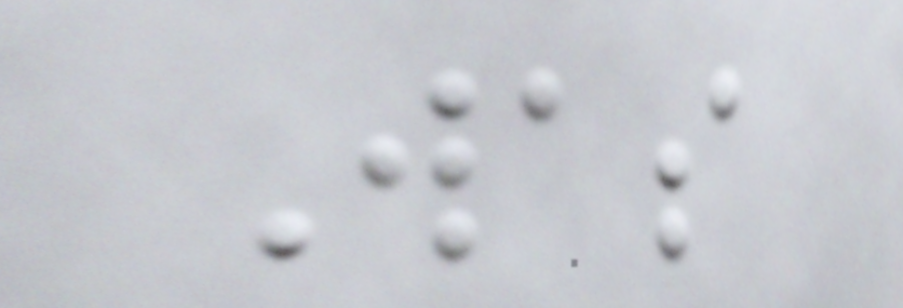Was
